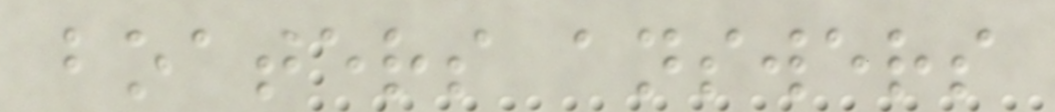boaters answers
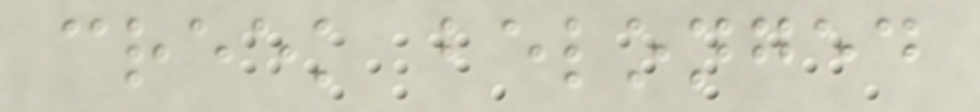creek belonged
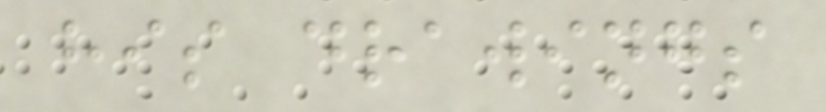his drawings
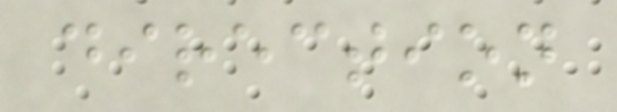direction
